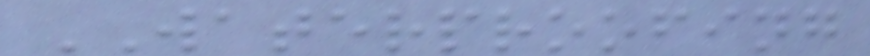WATERPROOFING
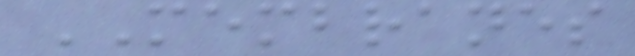MEMBRANES
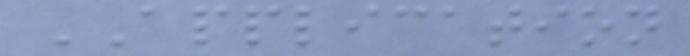APPLICATION
